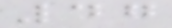47
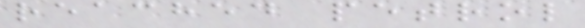reached petrol
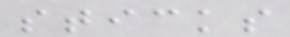sticks
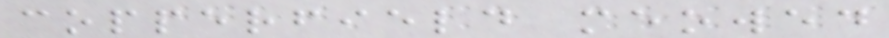copperfield meowed
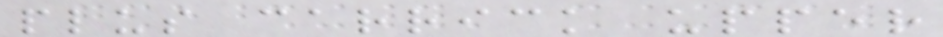plus carrick upper
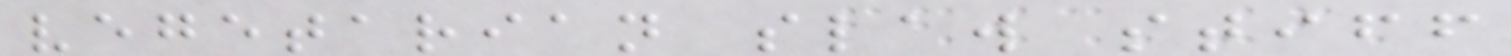vegetarian slaw stiff
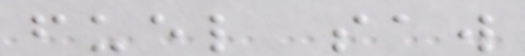fuel saw
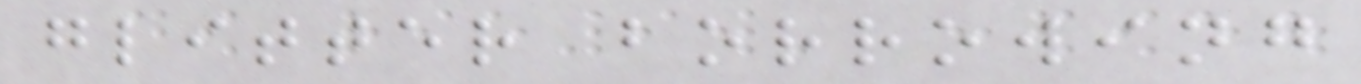glitter borrowing
